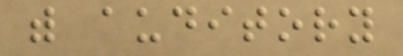with auditory
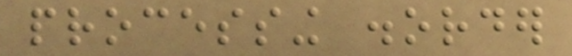processing disorder
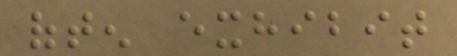often exhibit
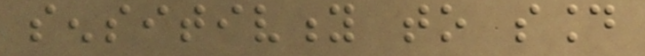sensitivity to sound
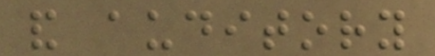and auditory
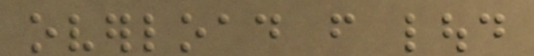overload from loud
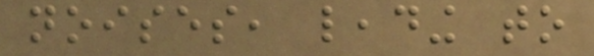noises, leading to
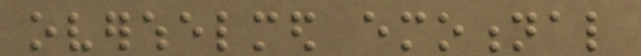overwhelmed emotional
